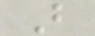B
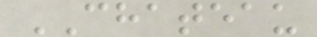CHATEAU
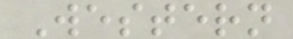Western
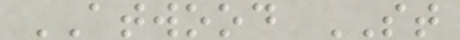ATWOOD ST
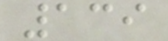139
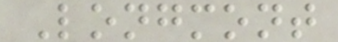Longmont
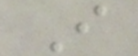I
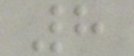8
